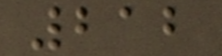212
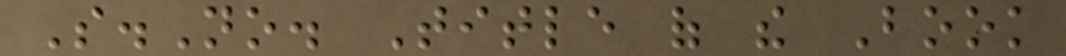S.No. Title of the Book
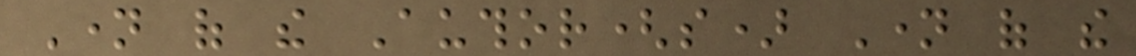Name of the Author(s) Name of the
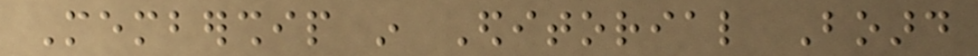Membership in Editorial Board
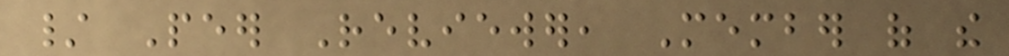/ Peer Reviewer, Member of the
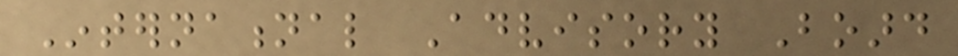International Advisory Board
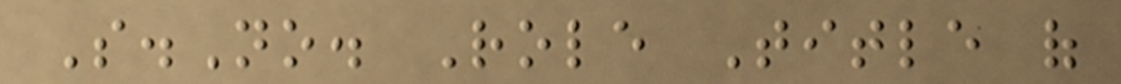S.No. Role Title of
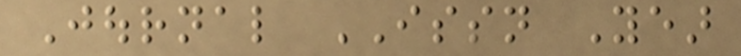Journal ISSN Year
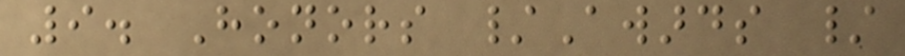9. Honors /Awards /
